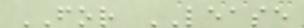FOR LEASE
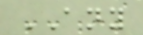ANY
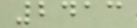2413
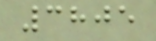3805
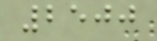2500
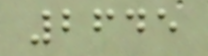2645
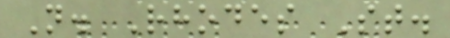N. Rhodes St.
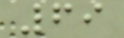69
